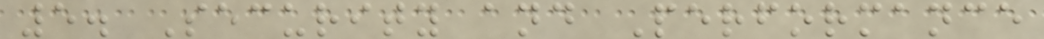5. Security and Performance
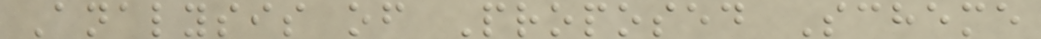Analysis of Proposed Scheme
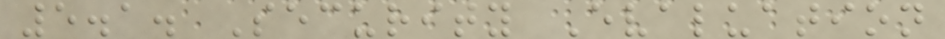5.1. Security Evaluation
